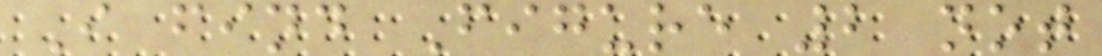I find Figure 2 not
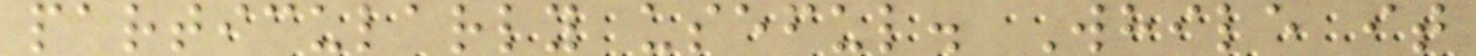particularly useful. While it
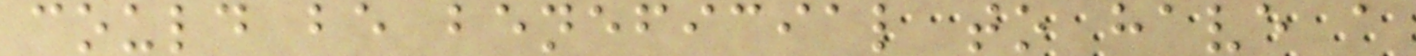could be beneficial to have a
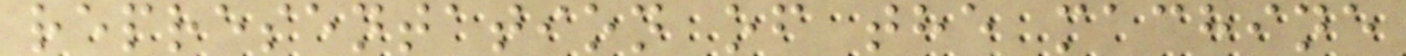representation of the machine
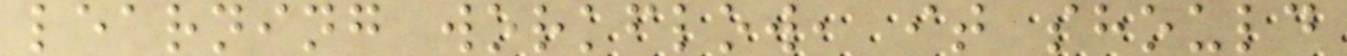learning workflow, it should
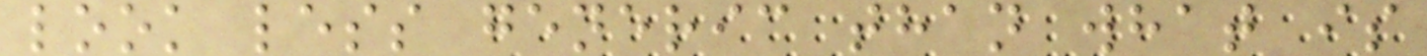look less generic than what is
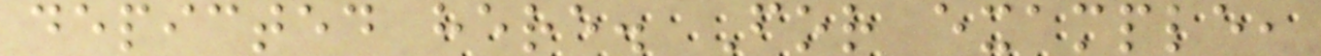depicted here. For example,
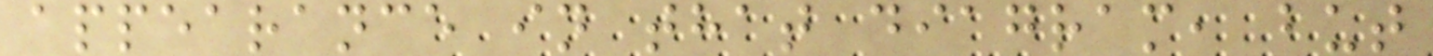appearance in that diagram, but
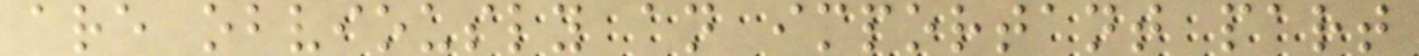are obviously an important part
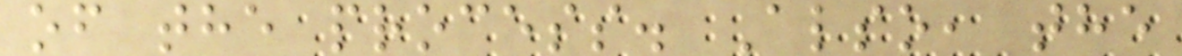of the process. Also, the
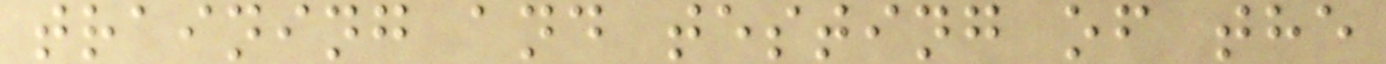training and testing of the
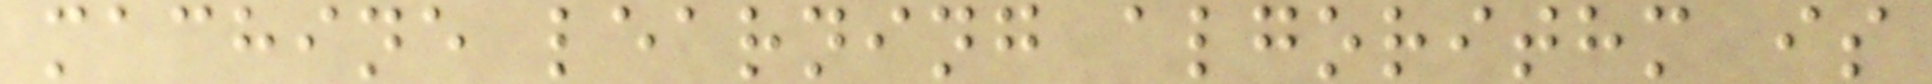machine learning algorithm is
